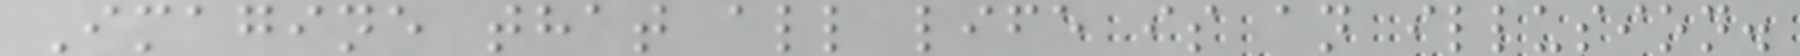Imagine that all life is an illusion.
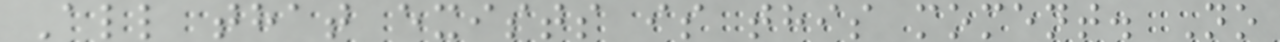All that exists is this moment. No
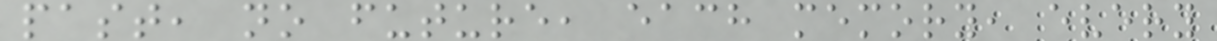past, no future, each memory, every
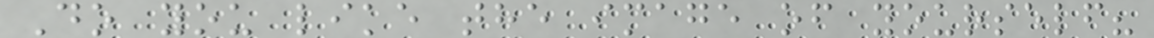Do you like the image of yourself?
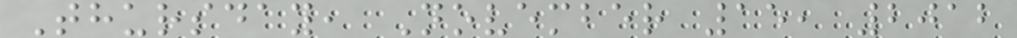Thursday, November 15, 2012
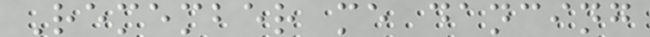Remember me dancing
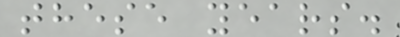these years.
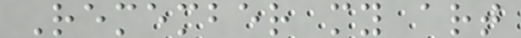Remember my art
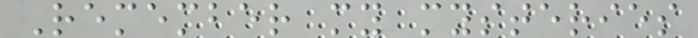Remember my mysteries
